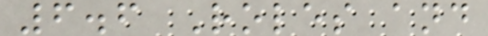6.6 Roles and
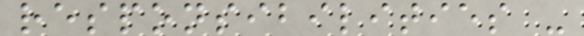responsibilities -
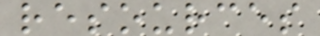resources
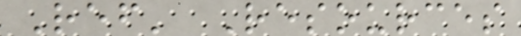Ref' Resources
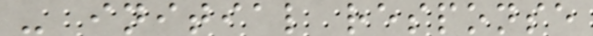- initial response
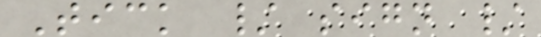Tick / sign /
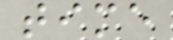time
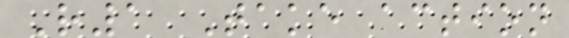R1 Take action
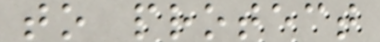to protect
